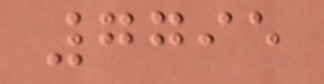7795
